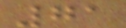71
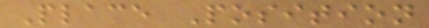Place Position
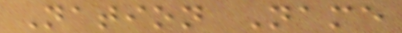Nation Name
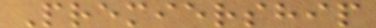Premiership
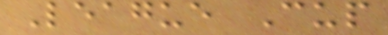League Cup
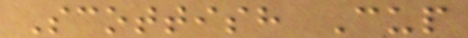Scottish Cup
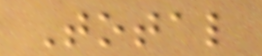Total
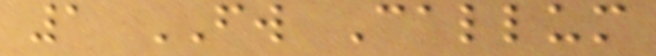1 FW Callum
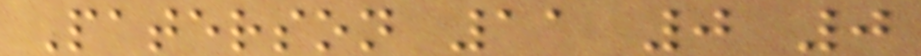Paterson 11 0 0
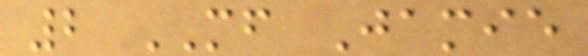2 MF Jamie
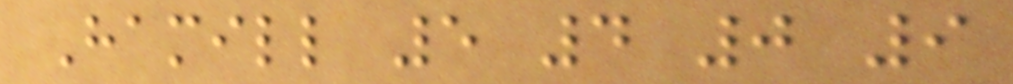Hamill 5 4 0 9
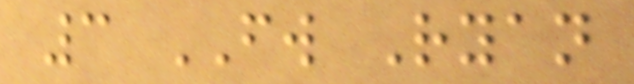3 FW Ryan
